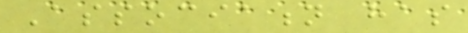Association has
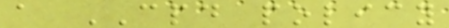a CPD policy
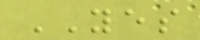YES
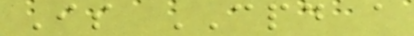Is CPD a
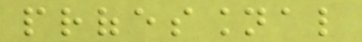professional
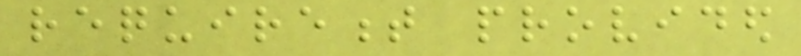requirement provided
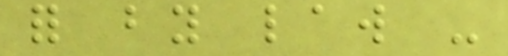for by law -
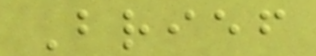Brief
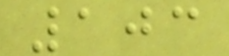103
